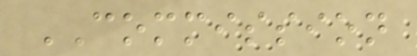COMMISSION
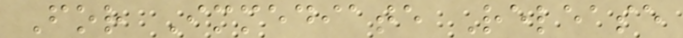For Immediate Release
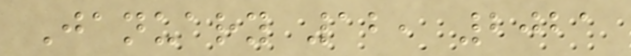January 12, 2021
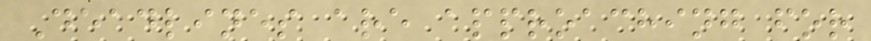Deadlines are approaching for
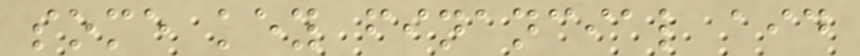some key financial aid
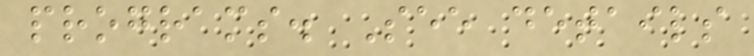programs. See details
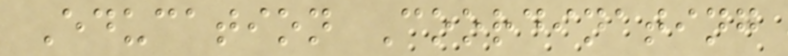Education Coordinating
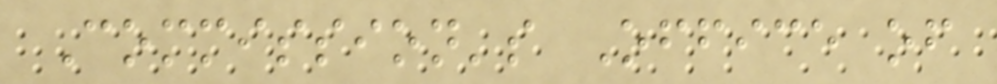Commission's Office of
